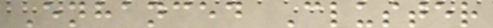Enhanced Cluster
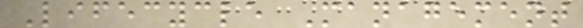Lifecycle Management
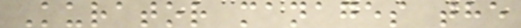Kurator manages the
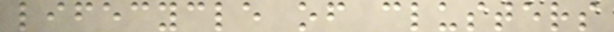lifecycle of clusters
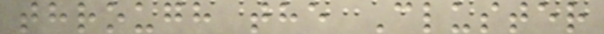through the Cluster
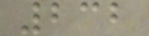232
